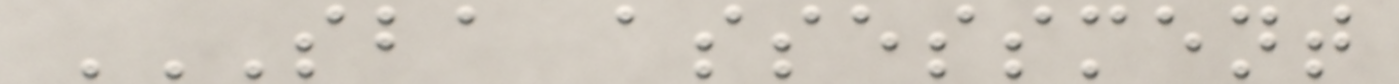SBA ASSESSMENT
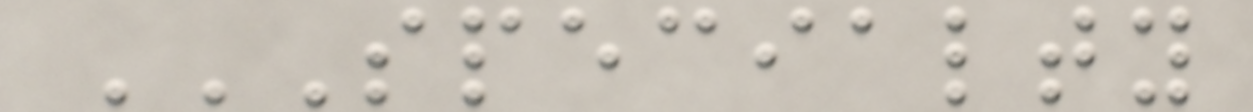SPECIALTY
